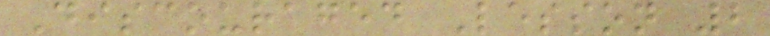Discouraged Lesson 2
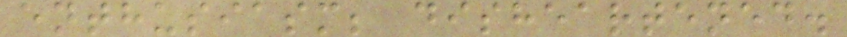enthusiasm; disheartened.
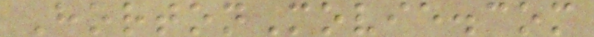HortonMovie.com
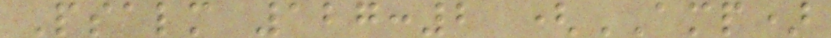Psalm 127:2 (AMP)
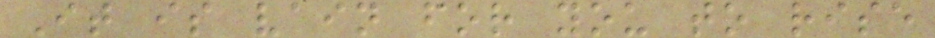It is vain for you to rise
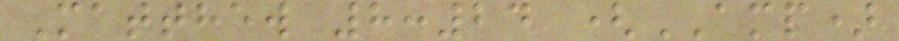Matthew 8:24 (AMP)
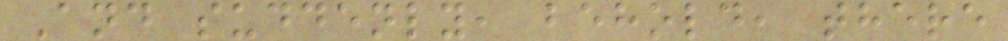And suddenly, behold, there
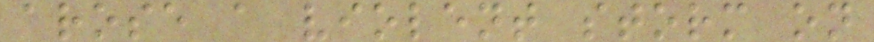arose a violent storm on
